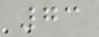73
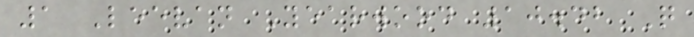1 Leevan Yearwood 10.42 Q
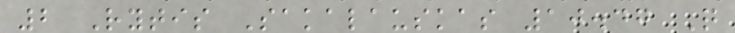2 Rytis Sakalauskas 10.47 Q
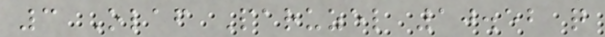3 Olaf Paruzel 10.52 q
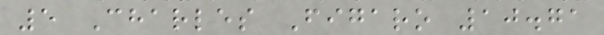5 Charles Figaro 10.71
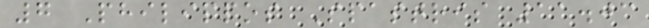7 Philippos Spastris 11.03
